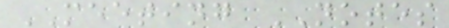MEETING NOTES
